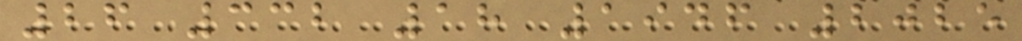26 332 18 1946 2025
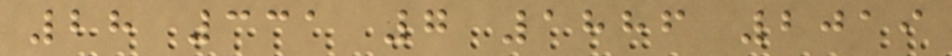28 331 7 1886 2019
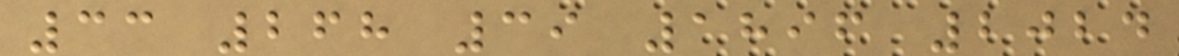33 268 39 1896 2024
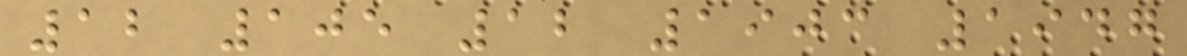12 105 12 1903 1947
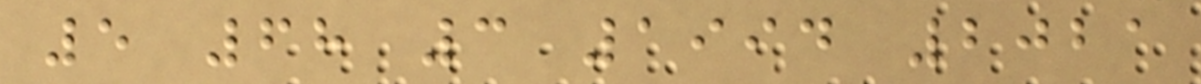5 68 3 1994 2021
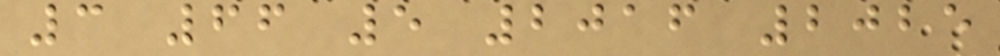3 66 5 2016 2025
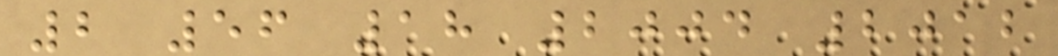2 56 18 2004 2012
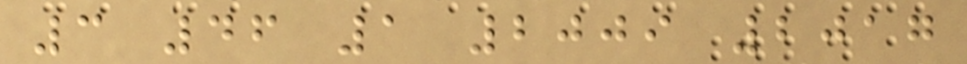3 46 1 2009 2017
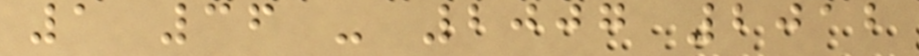1 36 - 2007 2012
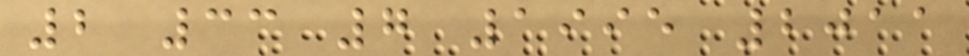2 33 7 1995 2011
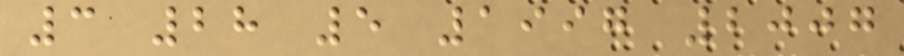3 28 5 1997 2007
